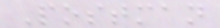Postman
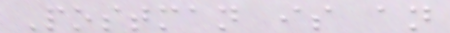Postman is an
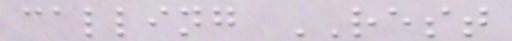calling REST
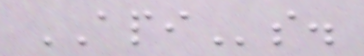APIs.
